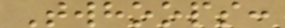Twhoops:
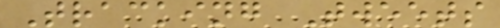Tracking Tweets
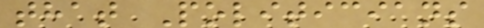that Politicians
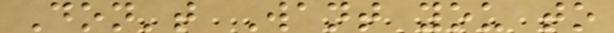Don't Want you to
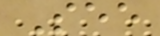See
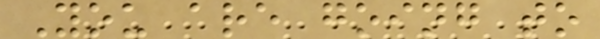You are going to
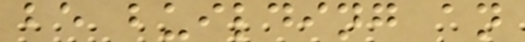be building an
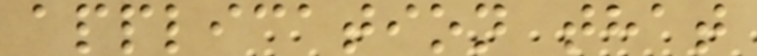application that
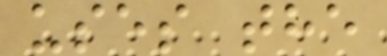uses the
